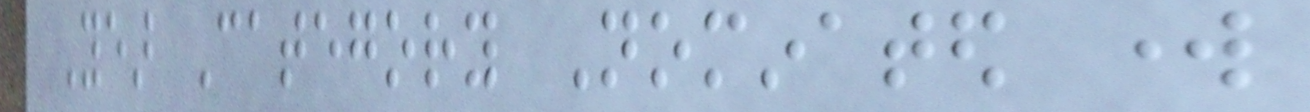Year Category Nominated work
